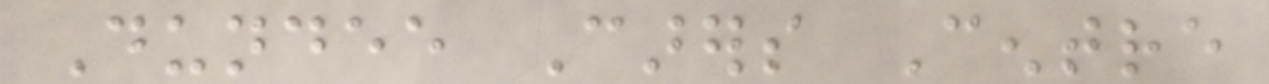Dundee Carers Centre
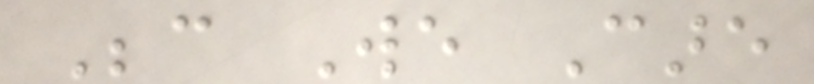Because We Care
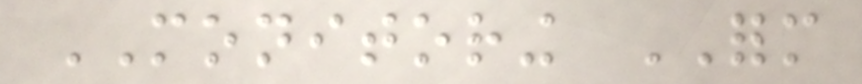MONITORING FORM
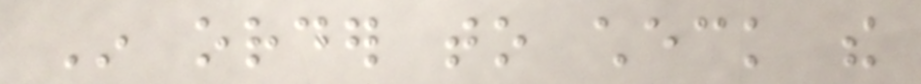In order to check the
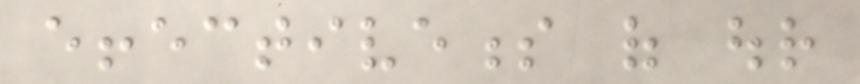effectiveness of our
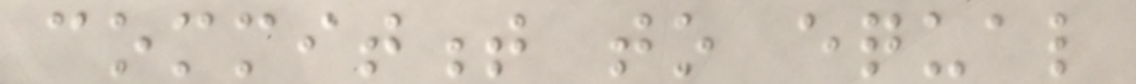commitment to equal
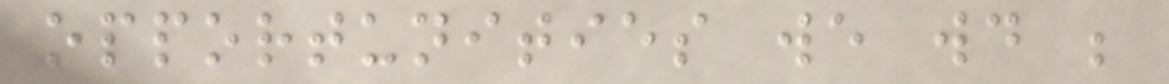opportunities we would be
